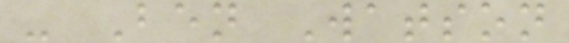- Ben Watson
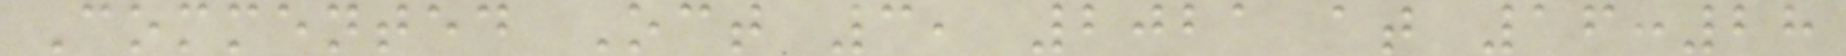Commented Oct 3, 2021 at 16:28
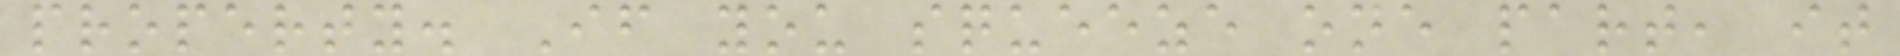property. If you squeeze one part, it
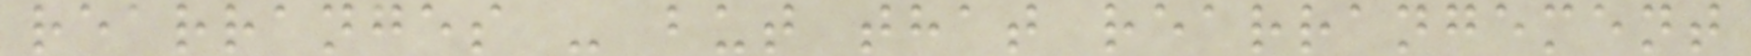rearranges - but that rearrangement
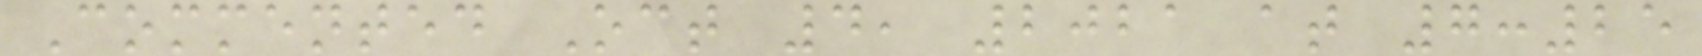Commented Oct 4, 2021 at 7:25
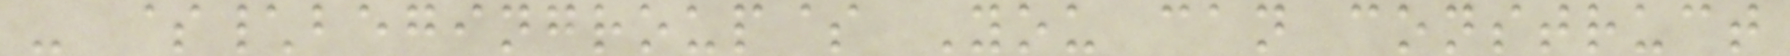- $\begingroup$ You can construct
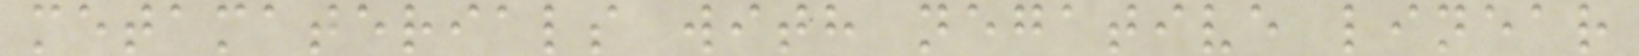metamaterials with negative linear
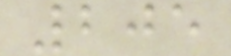205
